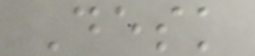Desk
